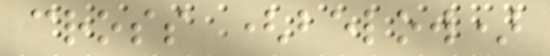cross (below)
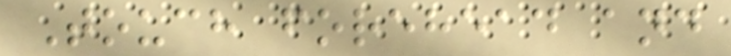Touch forehead and
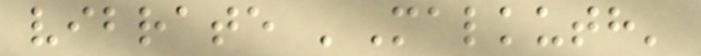vibrate 'Malkuth'
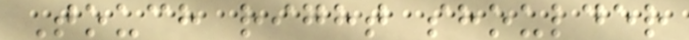Touch right shoulder
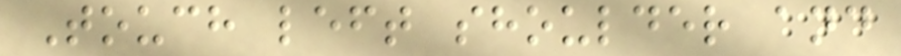Touch left shoulder and
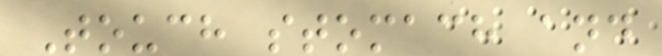Touch stomach and
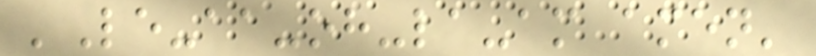'Le-aa-oh-la-am amen'
